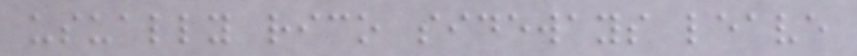usually rico sideways leave
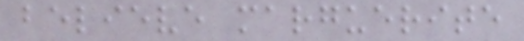believe marguerite
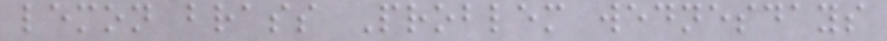lemon brass Problem wednesdays
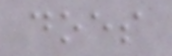does
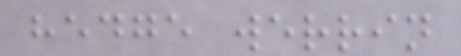hedge werrin
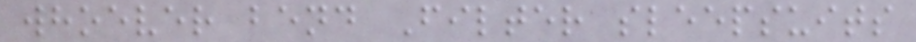whoever bend Filter sleepsuits
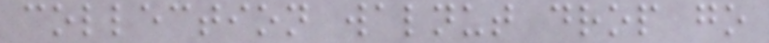collection walnut drop go
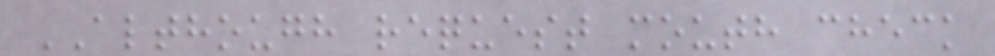ALTHOUGH request mouth check
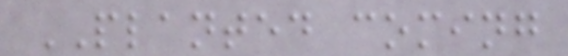PLANTED coming
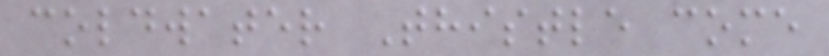coldwater Thistle come
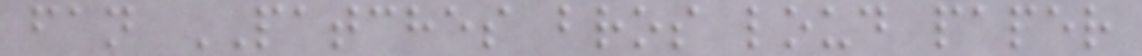fan PATCHES bros loud paper
